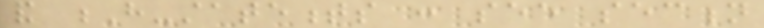and H-statements : see section
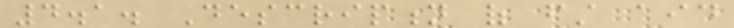4.1. Description of first aid
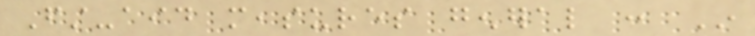First-aid measures general : In
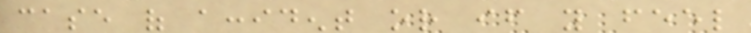case of accident or if you feel
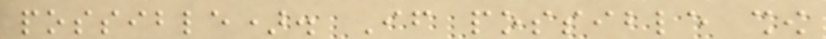possible). If possible show
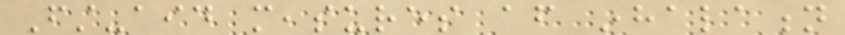First-aid measures after inhalation
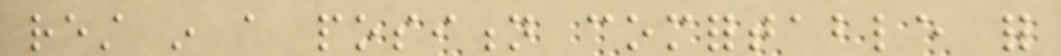rest in a position comfortable for
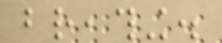breathing.
